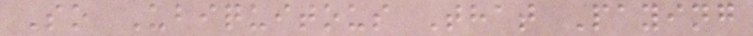So Ubiquitous That Paying
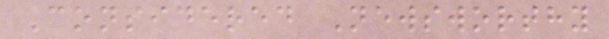Considered Newsworthy
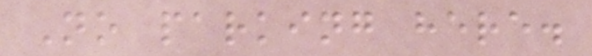No parking here.
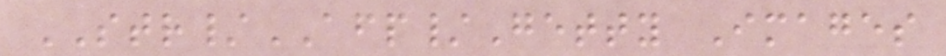STR/AFP/Getty Images
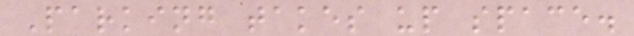Parking takes up space.
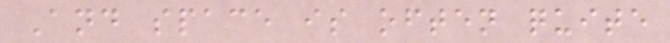And space is often quite
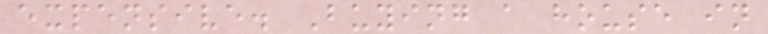expensive. Buying a house in
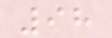98
